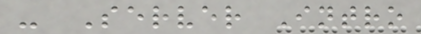- Server Intro
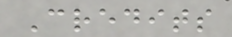Credits
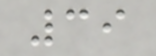39
